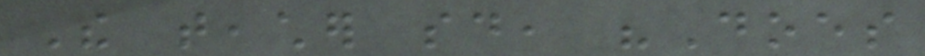The teacher said, "Does
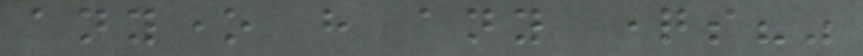anyone have any questions?"
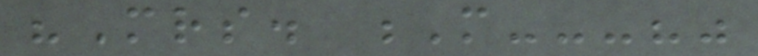"Mrs. M---?"
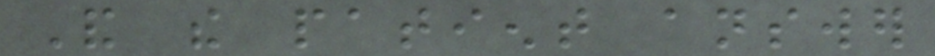And the patient answer
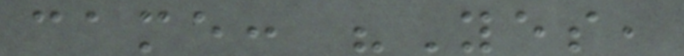came: "Yes,
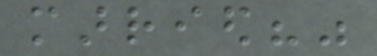married?"
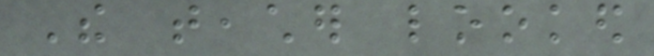The teacher looked
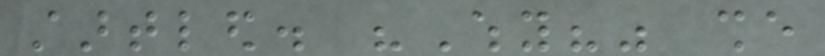startled. "Why?" she
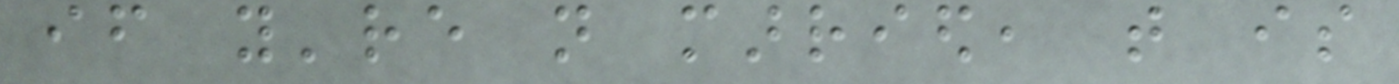if you're not married, that is
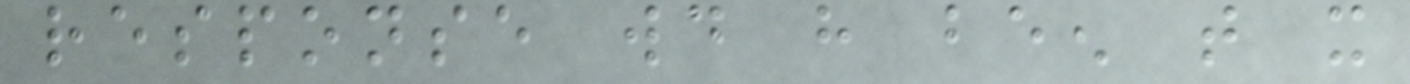response would have been that it
